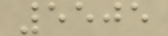5505
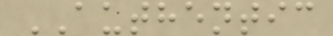AUTHENTIC
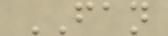FAN
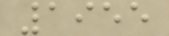1955
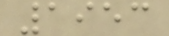1953
